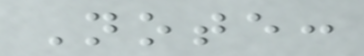Note:
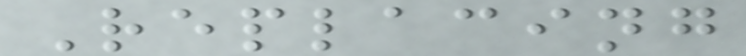Replacing
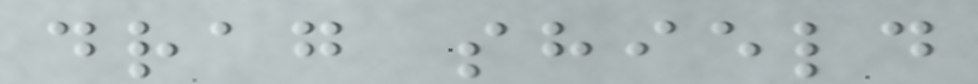drag shield
